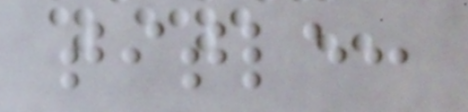title:
